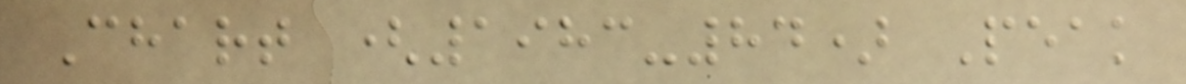Chart (1983-84) Peak
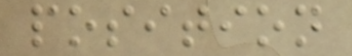position
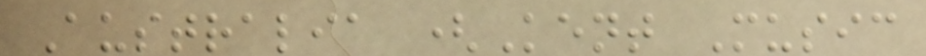Australia (Kent Music
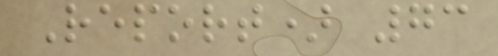Report) 73
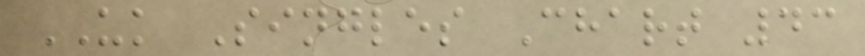UK Singles Chart 43
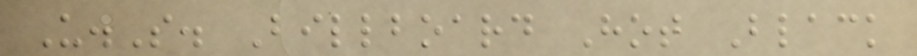U.S. Billboard Hot Black
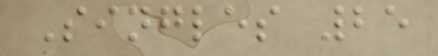Singles 25
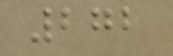272
